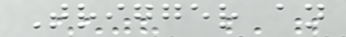Trigger an
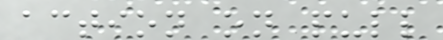action on pull
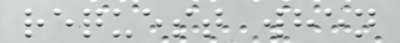request when
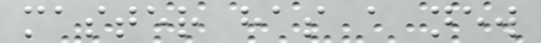master has a new
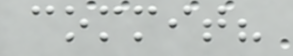commit?
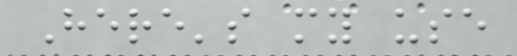Here's my use
